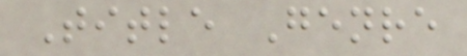Title Genre
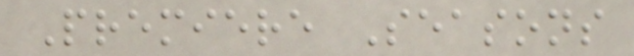Premiere Seasons
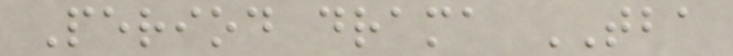Period drama TBA
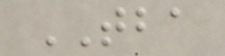TBA
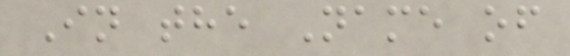In the Name of
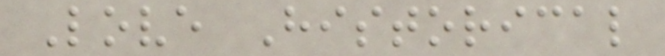Love Historical
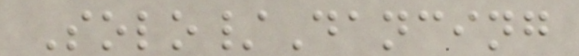Solo/Dancing
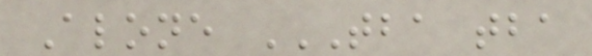Alone TBA TBA
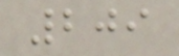209
